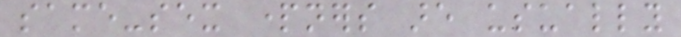same-sex partners are usually
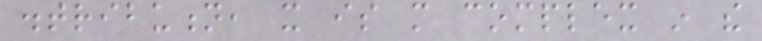distribution, it is more complex in the
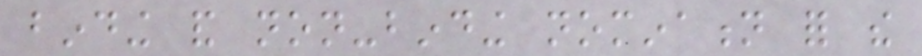binding and non-binding nomination for the
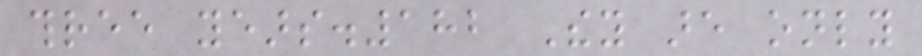three years.182 They are only
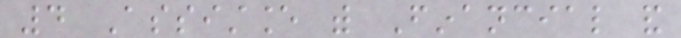4 Assistance with Financial and
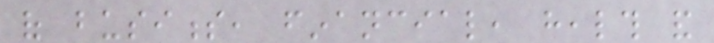of business, financial, health and
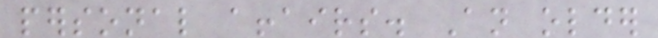personal affairs. An older
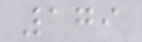179
